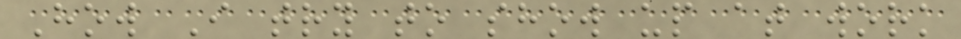How I try to show up at work
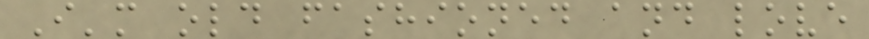I'm old fashioned and love
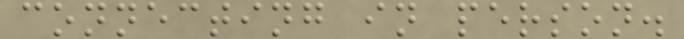connecting in person.
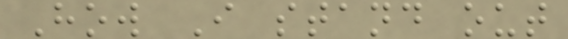How I stand out
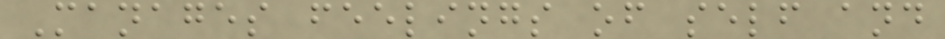Manages feelings of self and
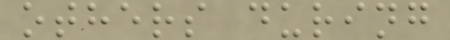others during
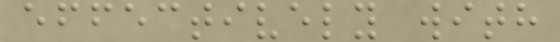effectively with
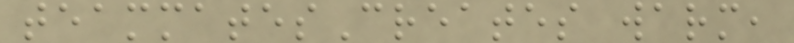teammatesCreates warm,
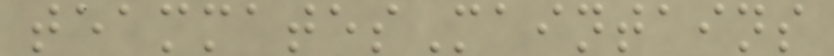teammatesMaintains
